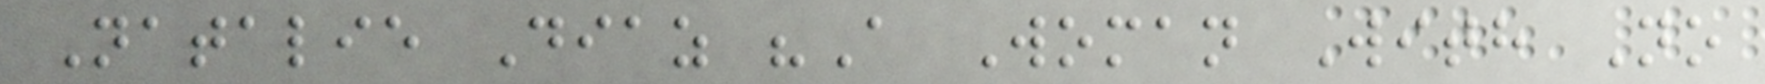Natalie Diaz "A Woman With No
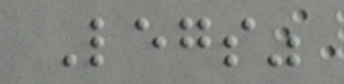Legs"
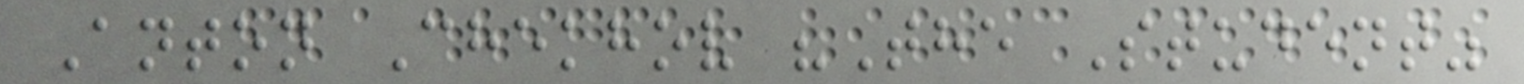Anton Chekhov "The Student"
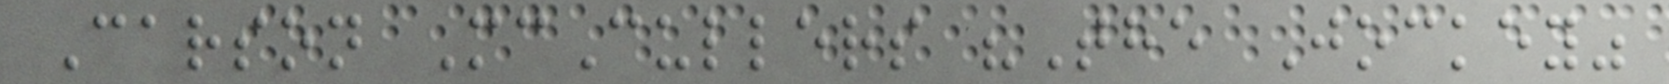Carson McCullers "The Jockey"
